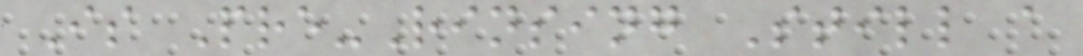Is Pre-Rinsing Still a
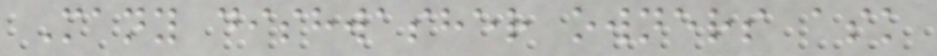Many dishwasher owners ask
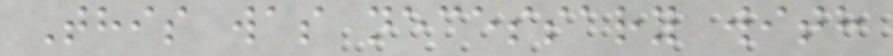This was necessary with
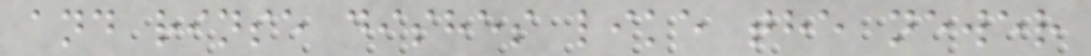and rinse dishes like the newer
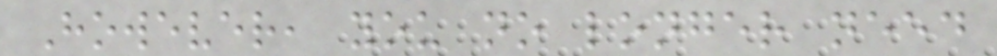However, you no longer need
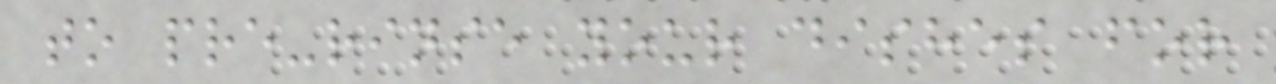to pre-rinse your dishes for
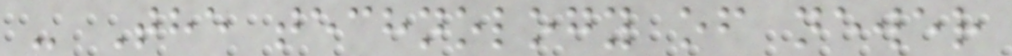- The technology of newer
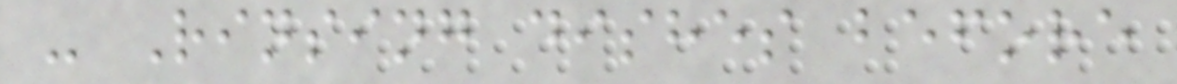- Rinsing dishes before
